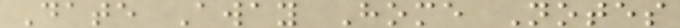Date Away Home Notes
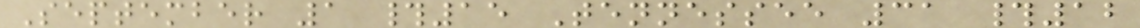September 1 #15 Tennessee 31 #12
